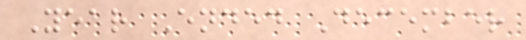Year Ended December
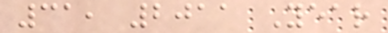31, 2011 Year
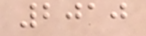2010
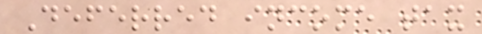Deferred income tax
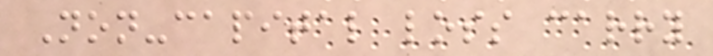Non-capital loss carry
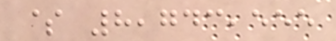$ 8,743,555
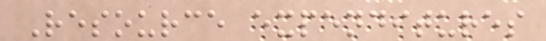Resource expenditures
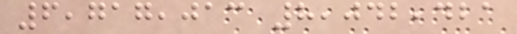6,717,013 8,042,421
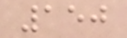150
